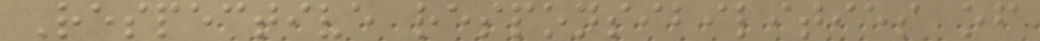Respective responsibilities of
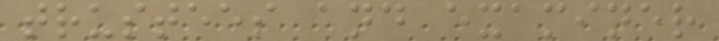trustees and examiner
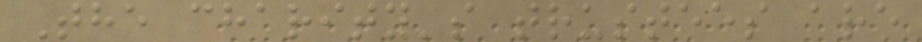The charity's trustees are
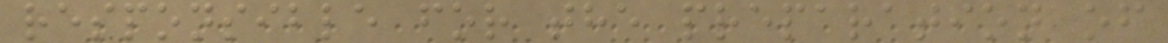responsible for the preparation of
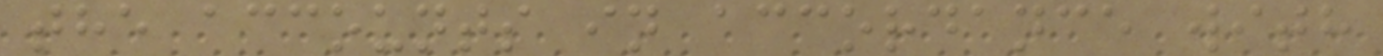the accounts in accordance with
